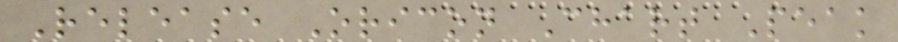Release Oricon Chart Peak
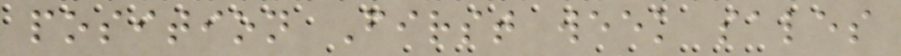position First week sales
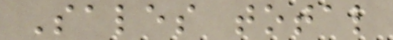Sales total
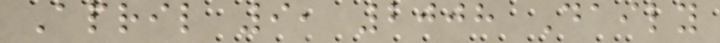April 9, 2008 Daily
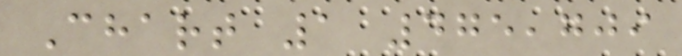Chart 1 475,709
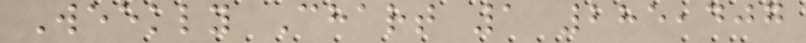Weekly Chart 1 285,407
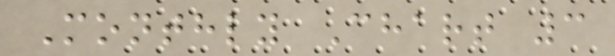Monthly Chart 3
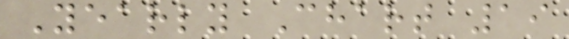Yearly Chart 19
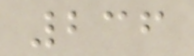236
